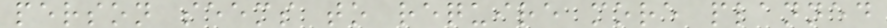person seems to require more planned
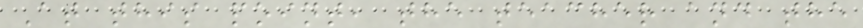At this point, the teacher and the
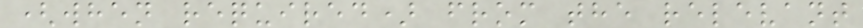(when required) from the relevant
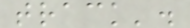track'.
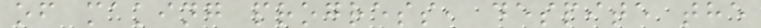of making progress, despite the
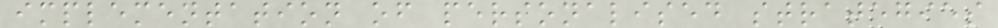implementation of personalised strategies
